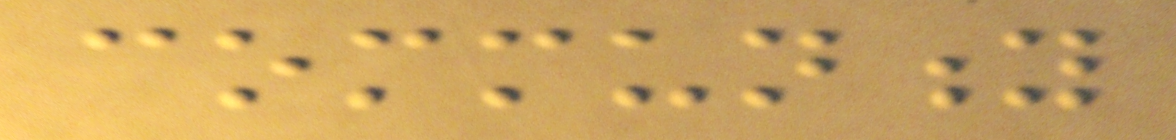community
